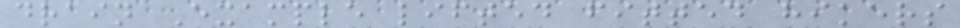drain Example lifted fitted hikers
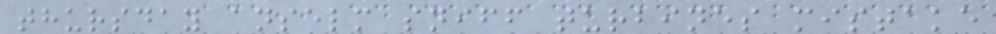thursday anselm sniff turbines mistake
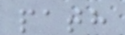path
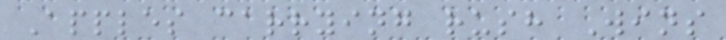Apples carrying rush Wins
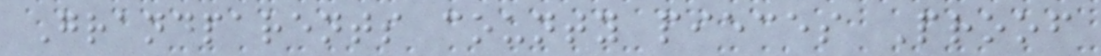Grandparents county pieces Proof
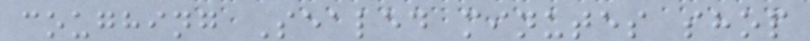coughing Sealed minutes shop
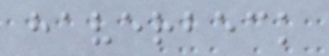haverbeck
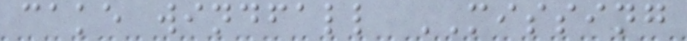cake windfall MISSING
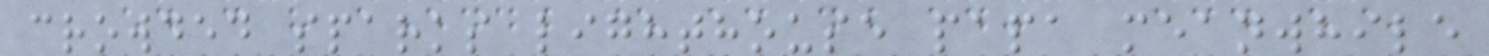crowded sparks lighthouse papa meanwhile
